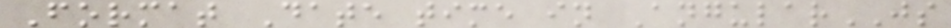Format Date time in AngularJS
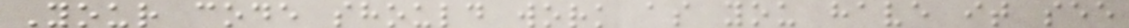Your code should work as you have it see
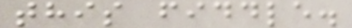this fiddle.
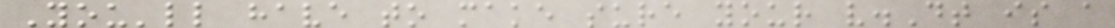You'll have to make sure your v.Dt is a
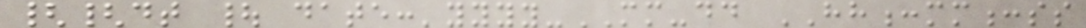{{dt | date:'yyyy-MM-dd HH:mm:ss
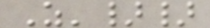Z'}}
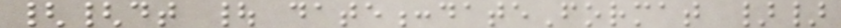{{dt | date:dateFormat }}
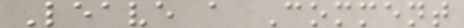Leave a Comment
